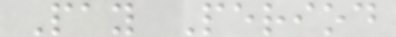Pay Period
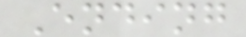Ending
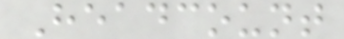Headcount
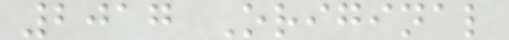2017 Original
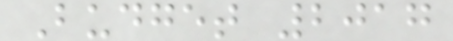Budget 2017
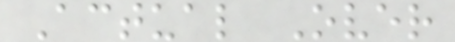Actual Over
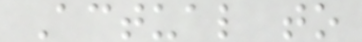Actual to
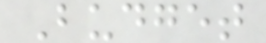Budget
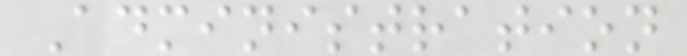Administration
